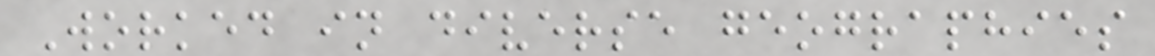Worked in diverse geographies
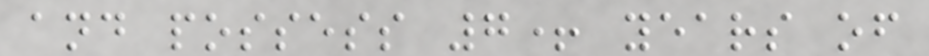and possess 7+ years of
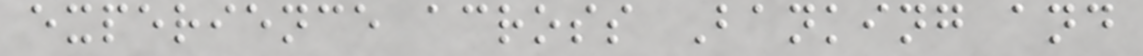experience across Banking and
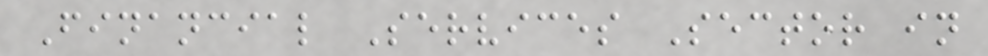Financial Services Sector in
